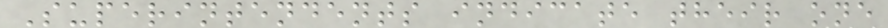Superintendents indicate their one
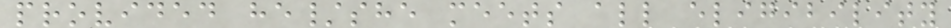provided he/she meets all eligibility
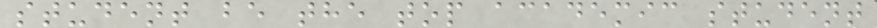student be the top academic student
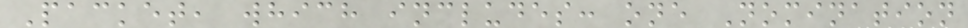Packet, which includes: one Nomination
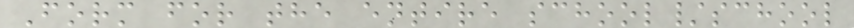Form for the entire school/school
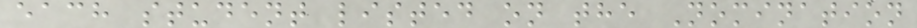each student listed on the Nomination
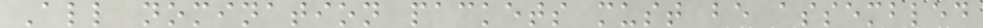All nomination packets must be assembled
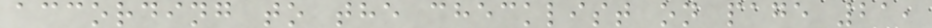according to the checklist on page 21,
